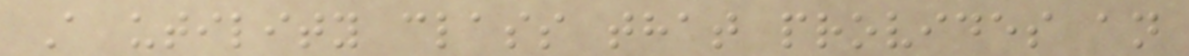A utility class that provides an
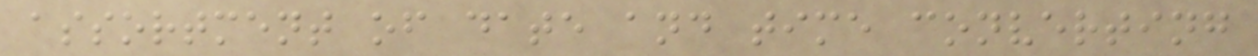assortment of date and time converting
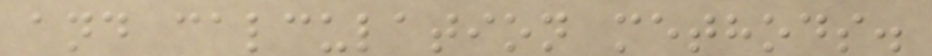and calculation methods.
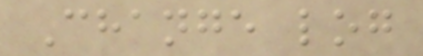Change log
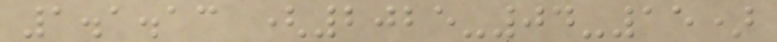1.1.13 (2025-04-15)
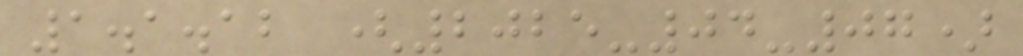1.1.12 (2025-04-07)
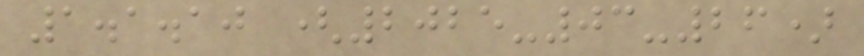1.1.10 (2025-03-26)
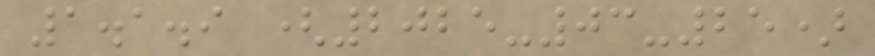1.1.9 (2025-03-25)
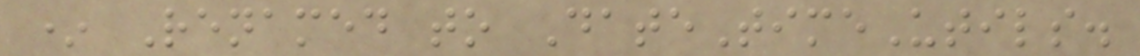* Renamed to DateTimeUtils.
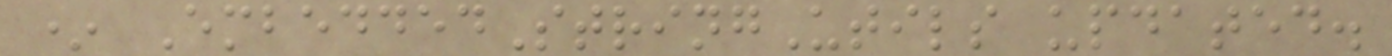* EmbeddedStringUtils updated.
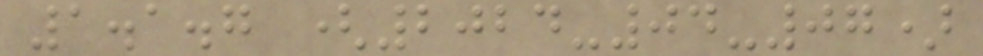1.1.7 (2024-04-07)
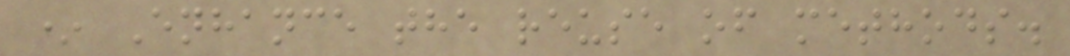* Enhance the reuse of methods.
